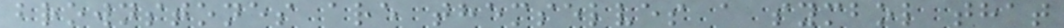brownstones are themselves a symbol that
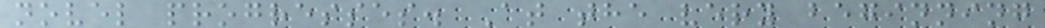novel progresses. At the very beginning
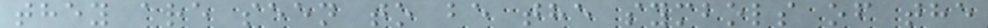they are seen to be the symbols of the
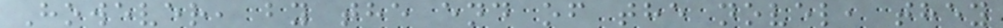However, by the end of the novel, they
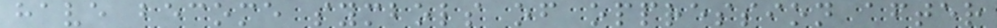have become symbols of oppression after
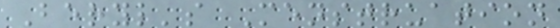Beryl's Menstruation
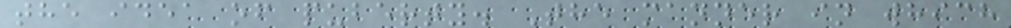the idea of puberty. The manner in which
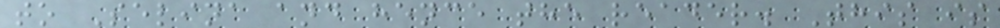to Selina and hence the reader. This is
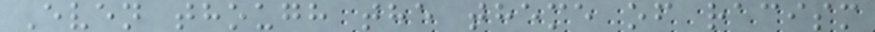Even though the theme of racism
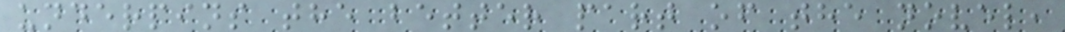underpins the better part of the novel,
